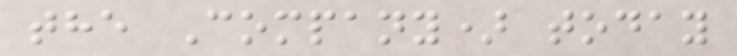the Company) today
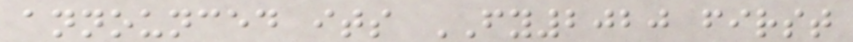announced its FY2020 first
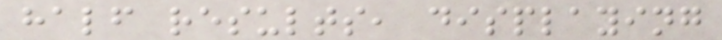half results, displaying
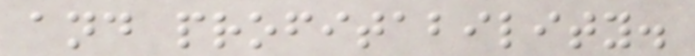and profitability.
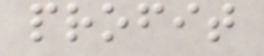profit
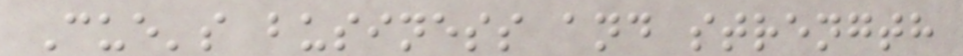Cue's business and strength
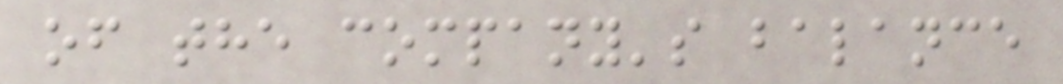of the company's balance
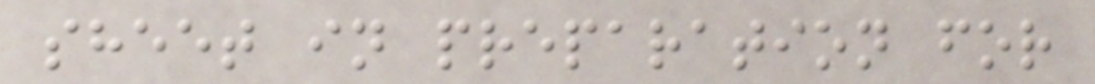sheet in preparation for
